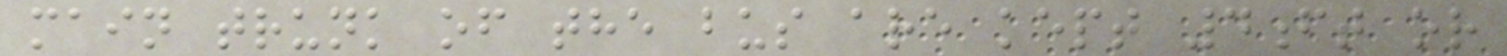main trunk of the bus are kept 4ft or
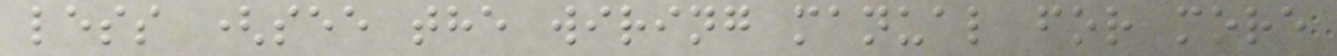less (see the wiring manual for more
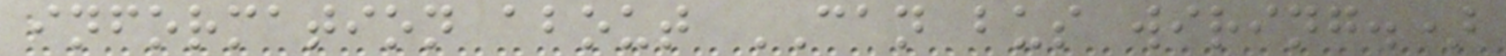information about CAN bus wiring.)
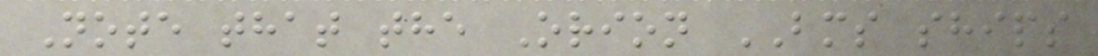Note that the Orion BMS ships
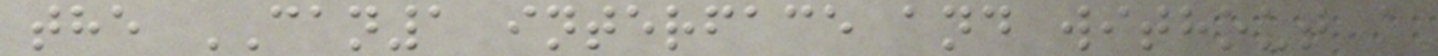the CAN1 interface and without a
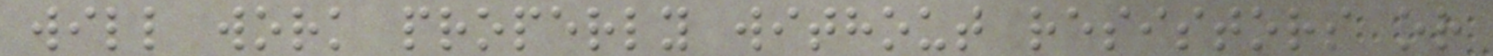will work properly without resistors or
